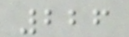226
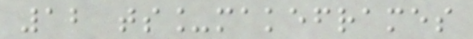12 ts_makeframes
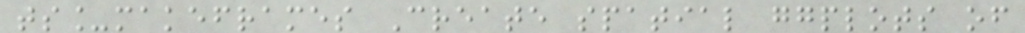ts_makeframes Create spatial ggplots of
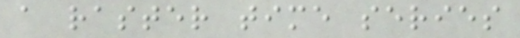a raster time series
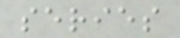series
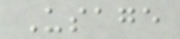Usage
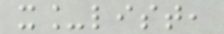x_list,
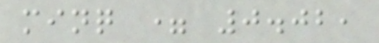minq = 0.02,
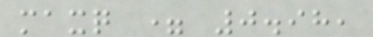maxq = 0.98,
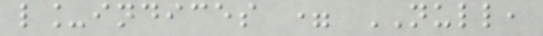l_indices = NULL,
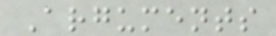Arguments
